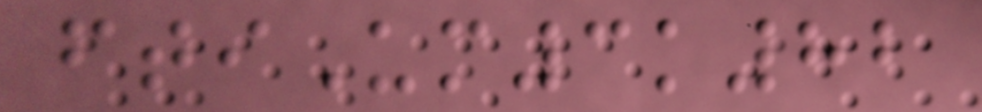ftiUm3k82
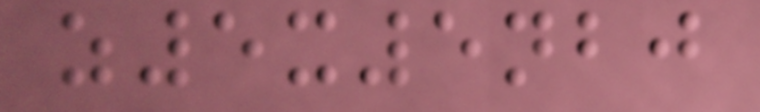z5x5nbj
